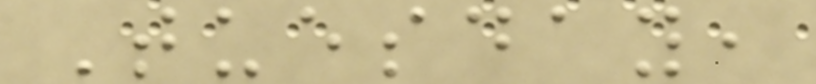Tuesday,
